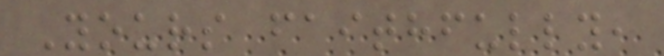Yours faithfully,
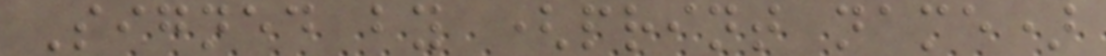Signed by (print name)
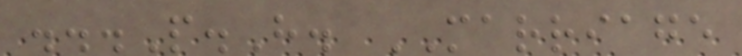...P.H. MARRIAGE
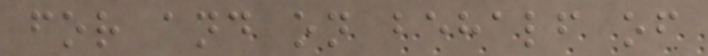for and on behalf of
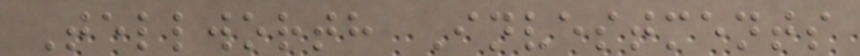Tellworth Investments
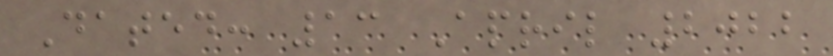Dated: 13 April 2022
